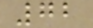72
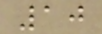10
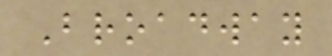Broadway
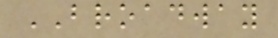BROADWAY
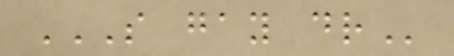S GAY DR
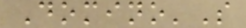Domino'S
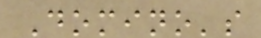Domino's
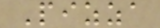Pizza
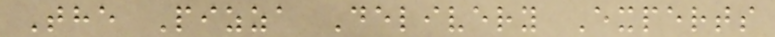The Pizza Delivery Experts
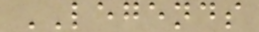LEGENDS
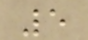5
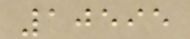10595
